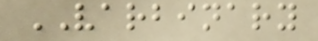VARBINARY
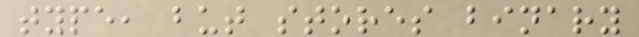type, but stores binary
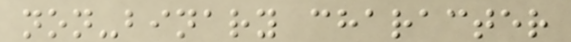non-binary character
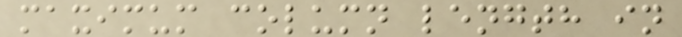maximum column length in
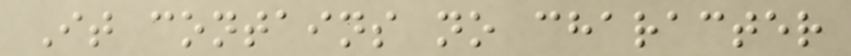It contains no character
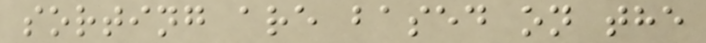sorting are based on the
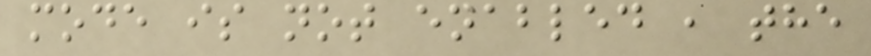mode is not enabled , the
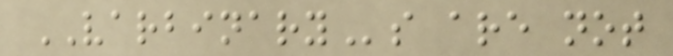VARBINARYs are not
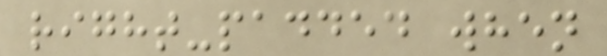right-padded when
